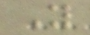Y
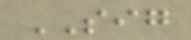SIG
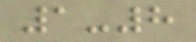1-8
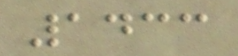1433
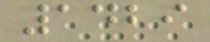1429
